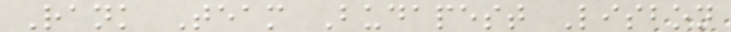Rank Team Budapest Lisbon
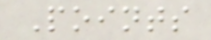Points
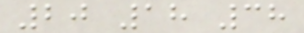20 18 38
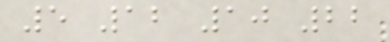5 12 10 22
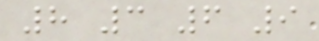8 3 6 9
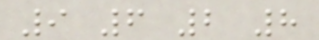9 6 2 8
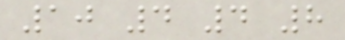10 4 4 8
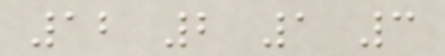12 2 1 3
